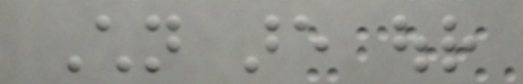Children are our
